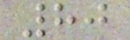80
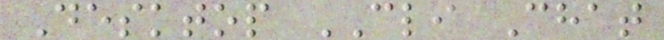Desktop CLI Chat
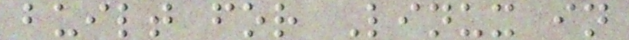built for Linux in
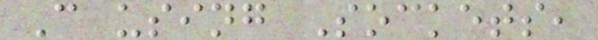C using Sockets,
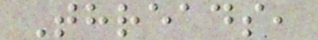Threads,
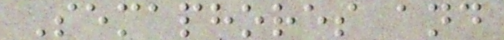Semaphores and
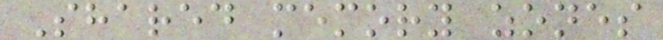Shared memory zones
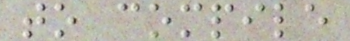to compile
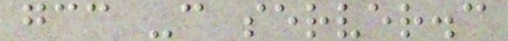gcc -c server.c
